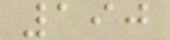190
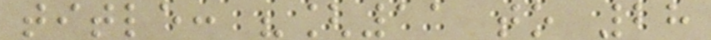title: "[11 to 28
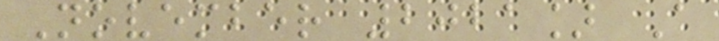November 2021] A
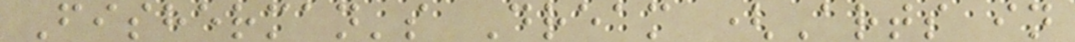Fisherman's Dream (Arts in
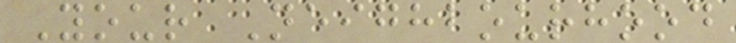Your Neighbourhood
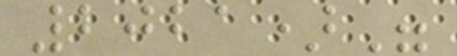2021)"
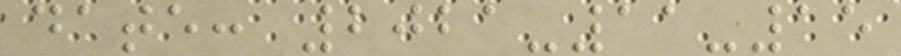date: 2021-11-15
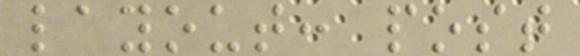layout: post
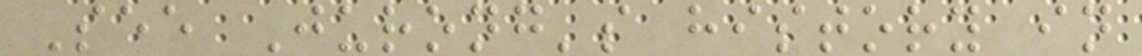See Jurong's history in
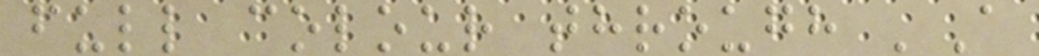full colour through 'A
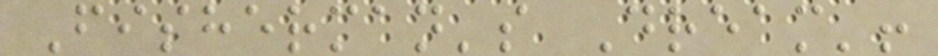Fisherman's Dream'!
